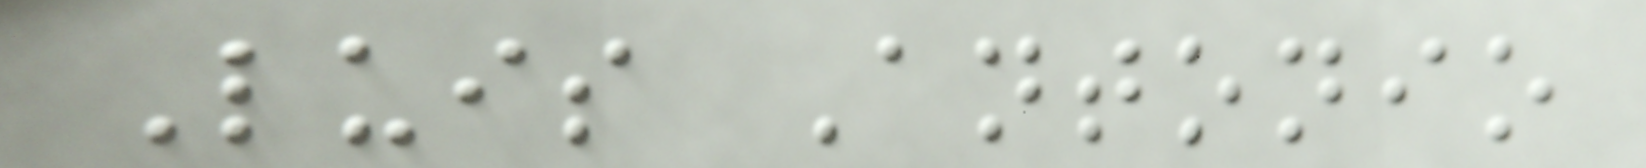Luis Antonio
